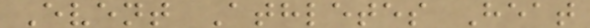Event Athletes Heat
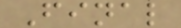Final
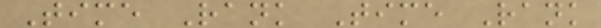Time Rank Time Rank
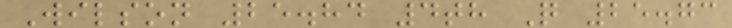Wilson 25.84 4th Q 25.73
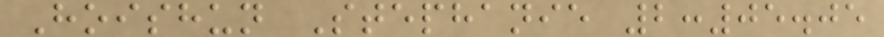Hoishun Stephanie 2:05.05
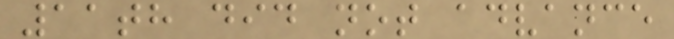11th did not advance
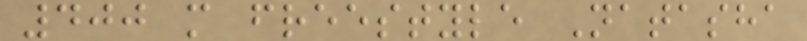400 m freestyle Natasha
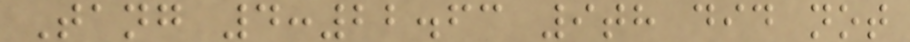Tang 4:22.63 9th did not
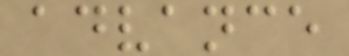advance
